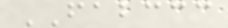FABCCC
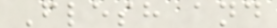Flesh and
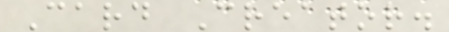Card Creator.
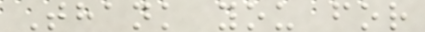Thank you for
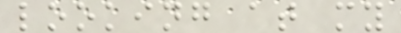looking at my
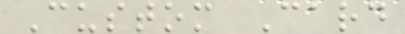Custom Card
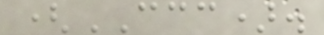(CCC).
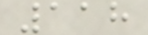118
